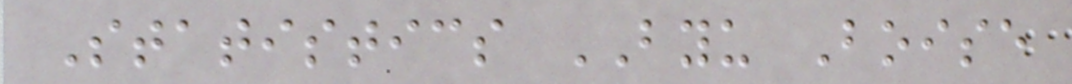Statistics BYU Boise
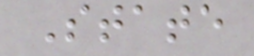State
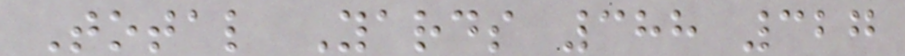Total Yards 388 327
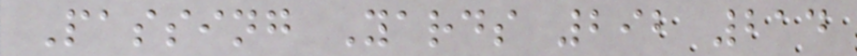Passing Yards 292 214
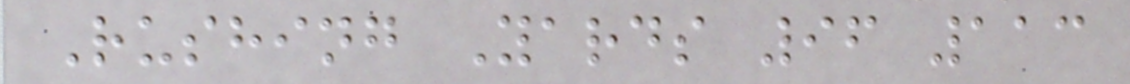Rushing Yards 96 113
